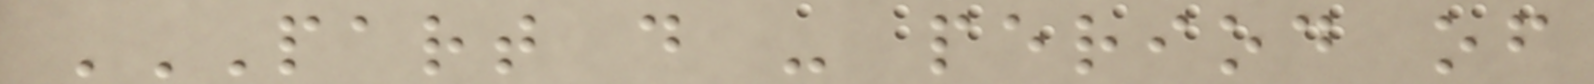PART D - PERIOD OF
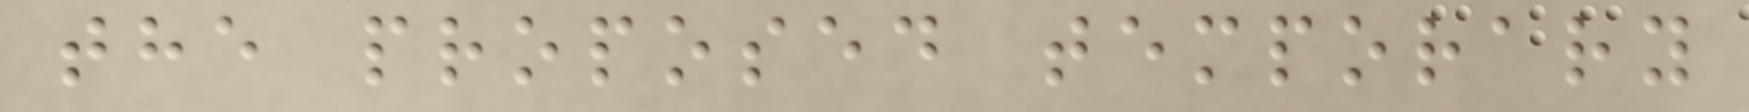the proposed temporary
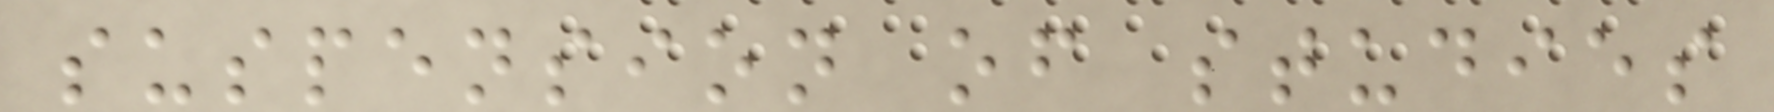suspension of studies
